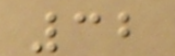32
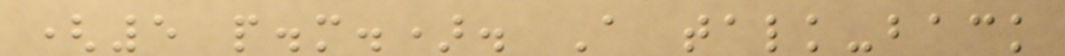(5 p.m.). A talk-back
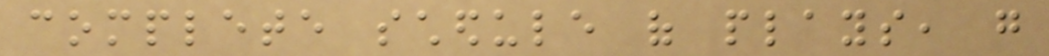complete schedule of plays, go
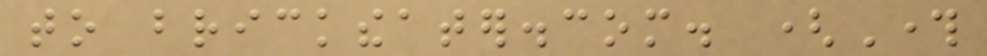to bricktheater.com. (Through
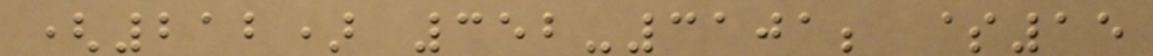(212) 352-3101; $15
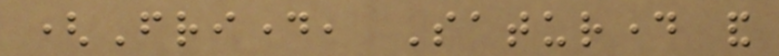(Friday, Saturday and
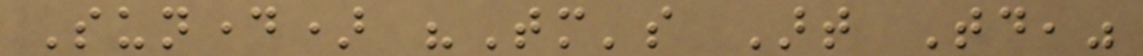Sunday) "Tomorrow's Art Today,"
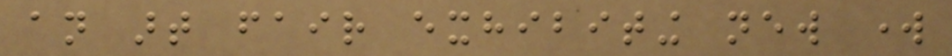an art fair exhibiting new work
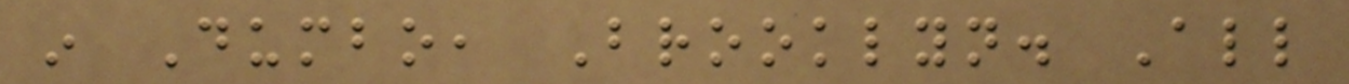in Dumbo, Brooklyn. All
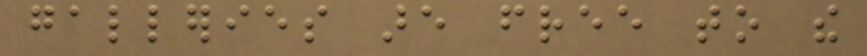galleries are free to the
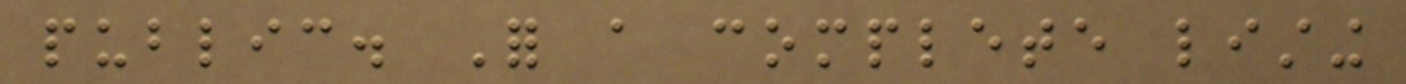public. For a complete listing
